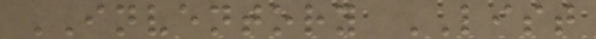INVENTORY LIST
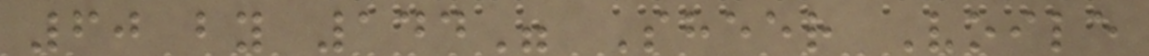60 by 144" Sheer Voile
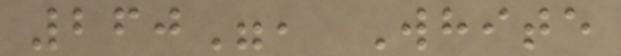260", White
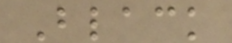Black
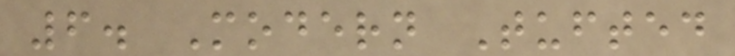6. Modern Tufted
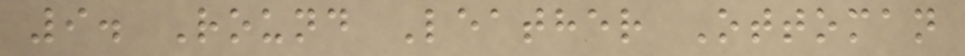9. Round Leather Ottoman
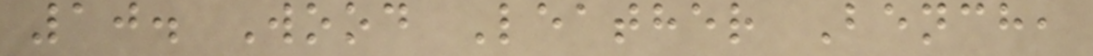10. Wood Leather Bench,
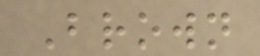Brown
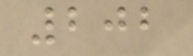202
